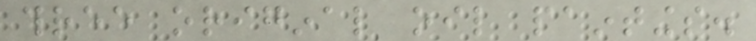three original oil paintings.
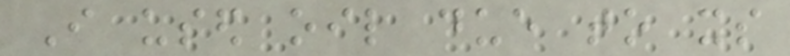I used oil due to its
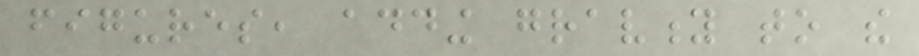figures, adding gravity to the
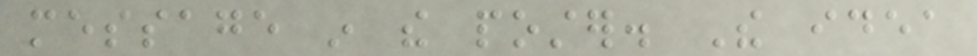message in the poster. The idea
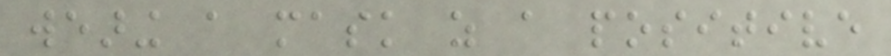wearing a mask as a positive
